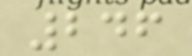246
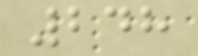248
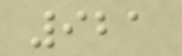921
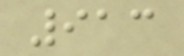913
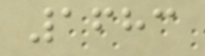1683
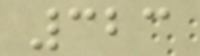323
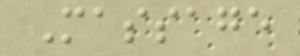Massage
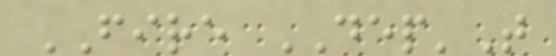FIRE DEP'T
